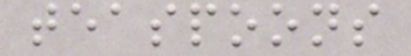teaspoons
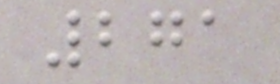271
